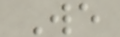We
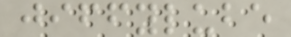jiffylube
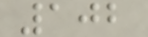102
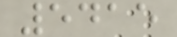5415
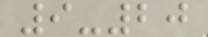9-20
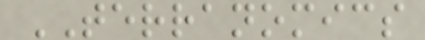TERRANOMICS
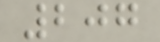207
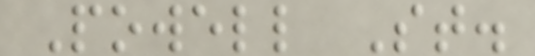Powell St.
